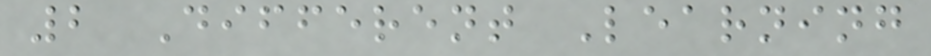2 Different Learning
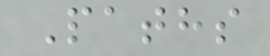Paths
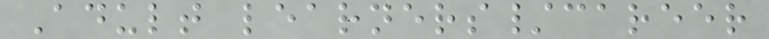Adult learners/career
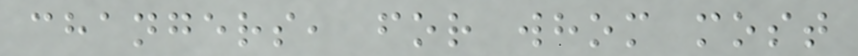changers, for whom most
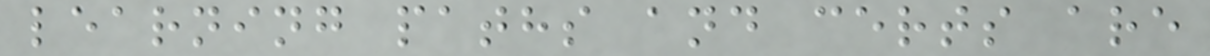learning paths and certs are
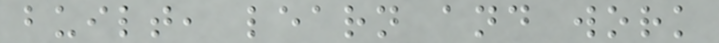built, learn and work
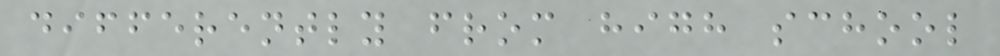differently from high school
